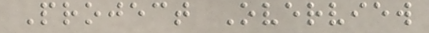Project Overview
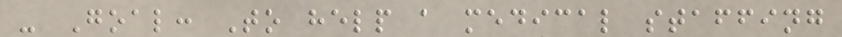- Goal: To help a medical staffing
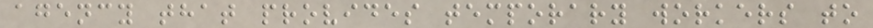agency that provides temporary workers to
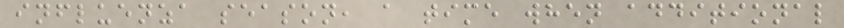influenza season, a time when additional
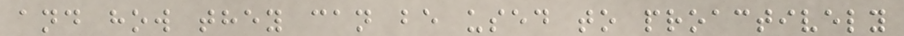and how they can be used to proactively
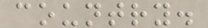country.
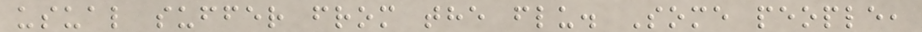usual suffer from the flu. Some people,
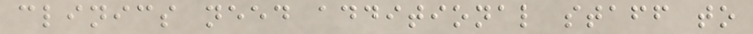clinics need additional staff to
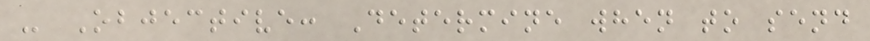- Objective: Determine when to send
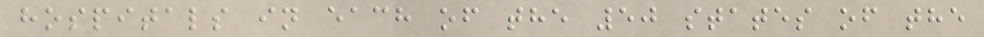hospitals in each of the 50 states of the
